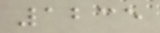1235
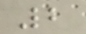2
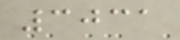3031
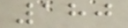180
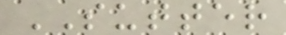SUTTER
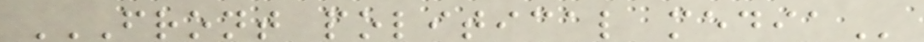FRONT POLITICAL MEDIA
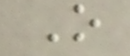O
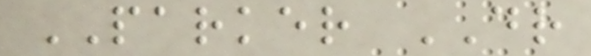PARKER DR
